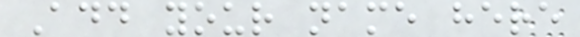Add your name here
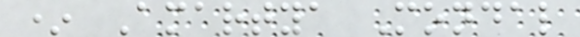* Amartya Mondal
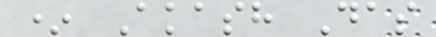* Akash Das
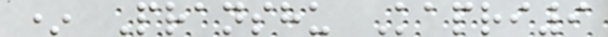* Pranshu Kapri9
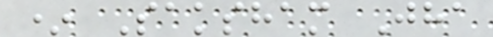* Saksham Jha
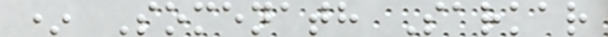* Somenath Sarkar
